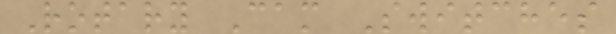Rotary Cam Switches
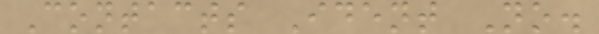Contacts Ident No.
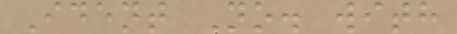Ident No. with
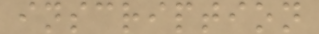inscription
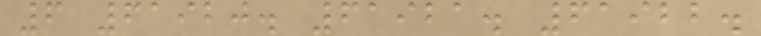6 61920. 61921. 61922.
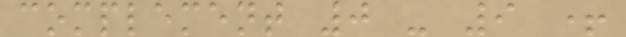complement 0 - 9 +
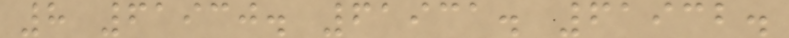8 61930. 61931. 61932.
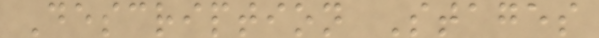Description Stages
